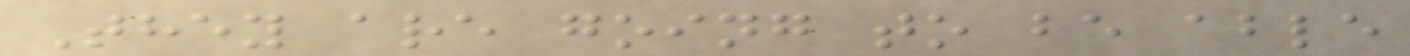They are going to be able
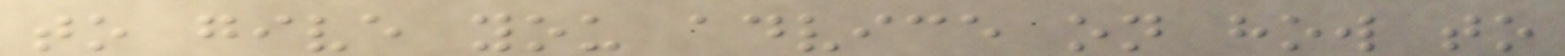to give you advice on how to
